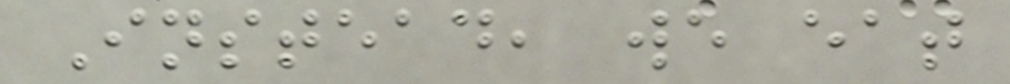Instead, we eat
